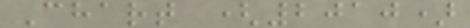Chart (2010)
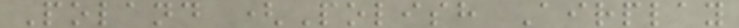Poland (Polish Airplay
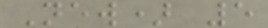New) 5
